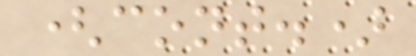(cont.)
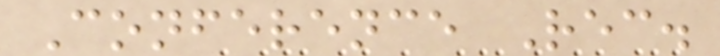Conference Rec.
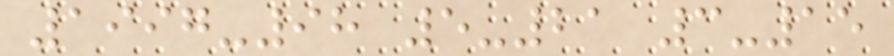1997-98 5-21 3-15
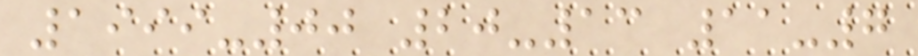1999-00 20-13 11-7
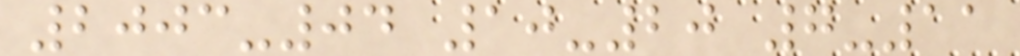2003-04 10-20 7-11
